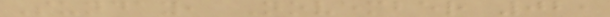Sunday, November 02,
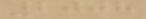2008
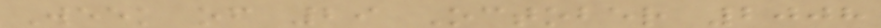Week of 29 October 2008
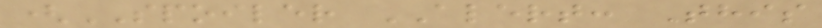(SPOILER ALERT: This
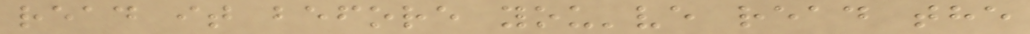read it before you've read the
